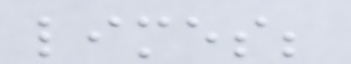limes;
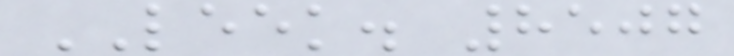LEEK. 8507
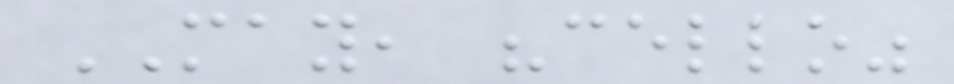MAY, "cello"
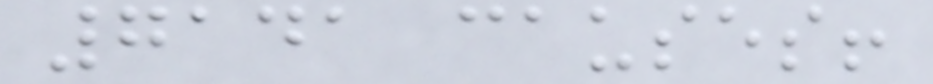7141 causes!
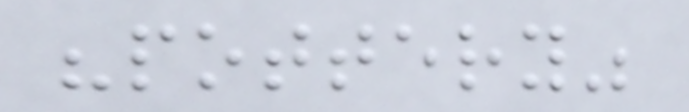"pottery"
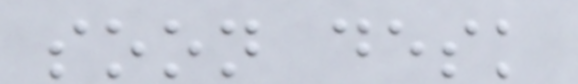soon desk
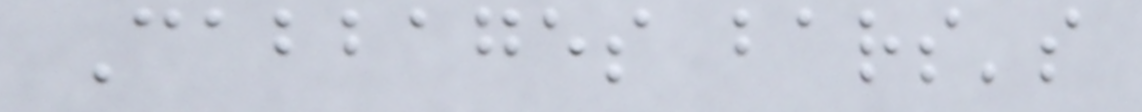Cabbages bars's
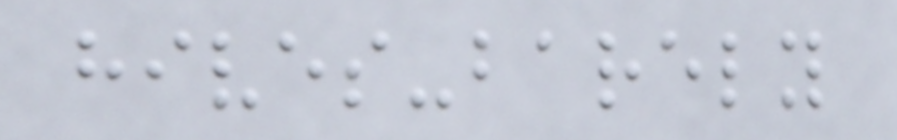hives-barely
